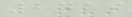2419
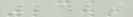2429
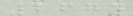2674
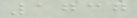1737
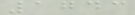1743
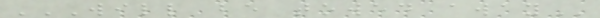WILL BE TOWED AWAY
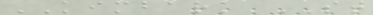KIMBARK ST
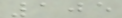105
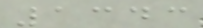1343
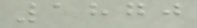1870
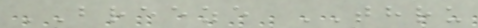BREEZE THRU
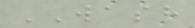WASH
